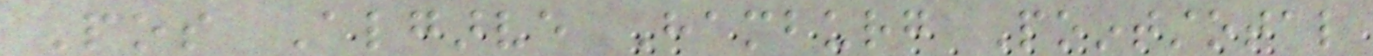Pos Algarve Hamburg Pointstotal
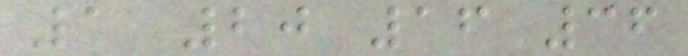1 20 16 36
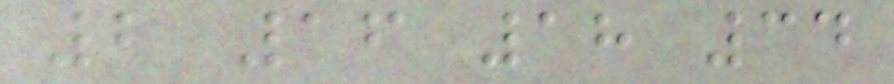2 16 18 34
